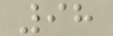98
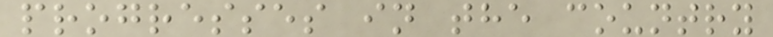progresses in the country
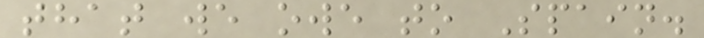that we owe to Spain.
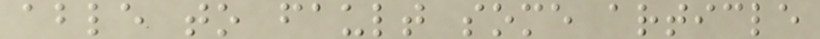able to fault some article
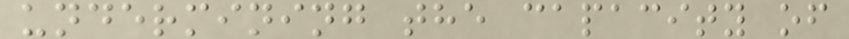undermining the capacity of
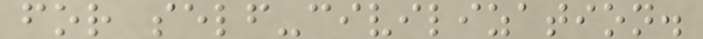for self-civilization.
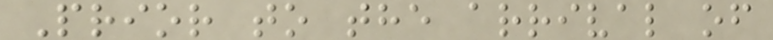Prior to the arrival of
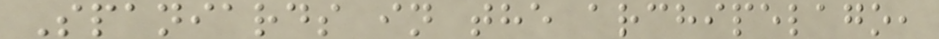Spaniards in the archipelago,
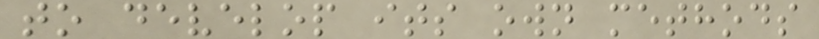to develop its own methods
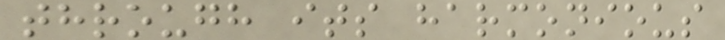through its harmonious
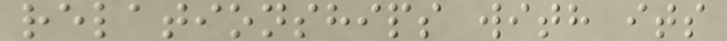relationships with its
